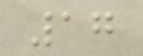17
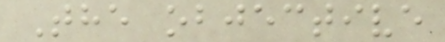The objective
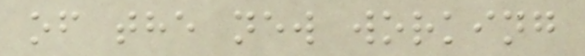of the new working
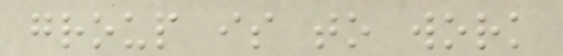group is to work
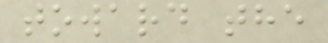toward the
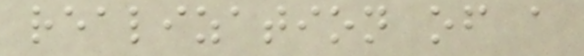realization of a
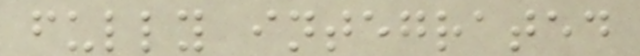fully integrated
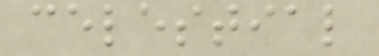celestial
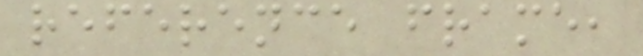reference frame,
